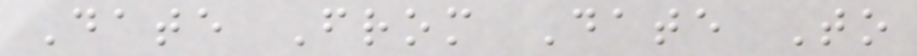Date From Date To
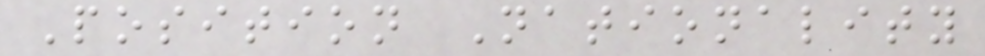Position Nationality
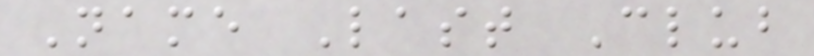Name Last Club
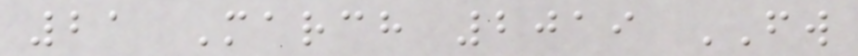21 March 2019 FW
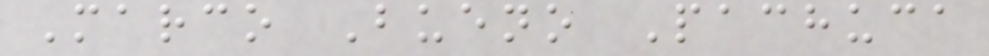Marco Bueno Pachuca
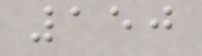150
